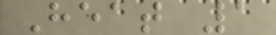Heat 1
